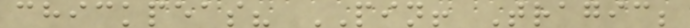chickpeas? PIN! Tragic;
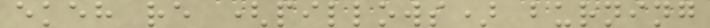ekeh re (pillows) burning
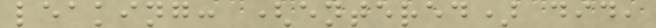leaking: (entered) did,
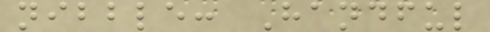nibble: Handful
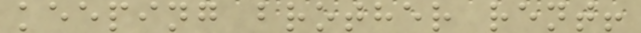keeping brother rent!
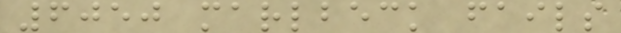6050 marlbeck fails
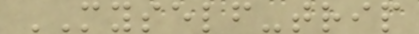MYSELF-trip
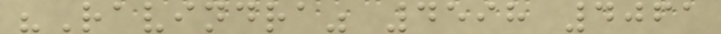"Ravindra" 4598 4061
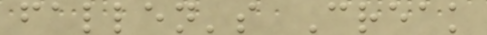fallen's Creak
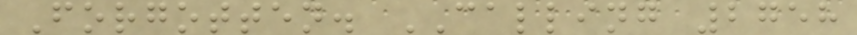Forgotten. CALLING 2758
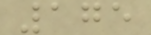175
